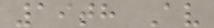19th Av
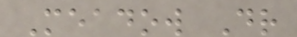Meadow Dr
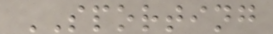SPORTING
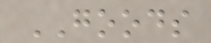GOODS
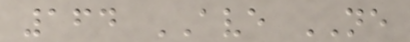164 AVE NE
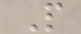P
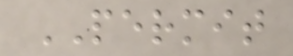PERMIT
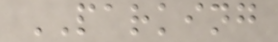PARKING
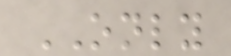ONLY
